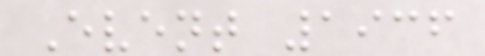Event 1936
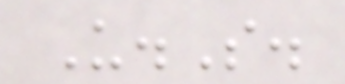U.S.
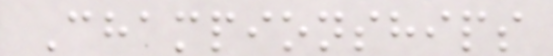Championships
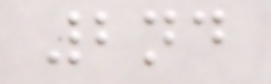2nd
